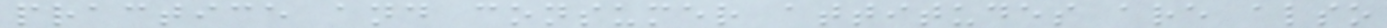practice and consumer attitudes are also
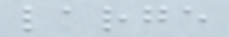large
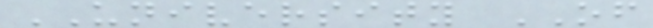UNIVERSITY OF
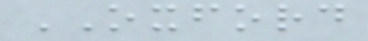OXFORD
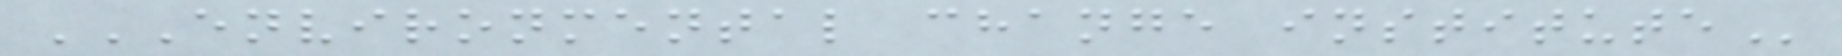ENVIRONMENTAL CHANGE INSTITUTE
